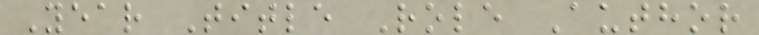Year Title Role Author
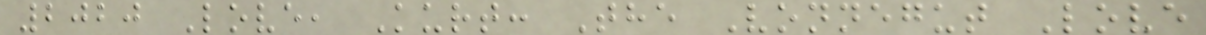2020 Love, Kurt: The Vonnegut Love
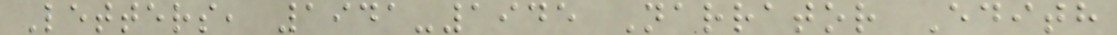Letters, 1941-1945 Narrator Edith
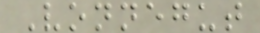Vonnegut
